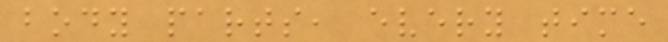body parts, every time
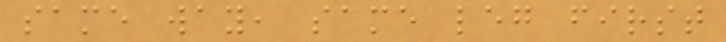same way, same leg first
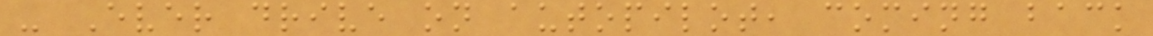- Ever drive on autopilot, coming back
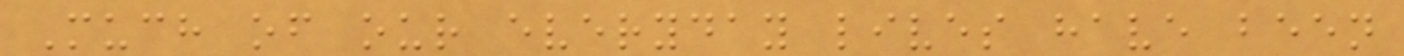Much of our everyday lives have been
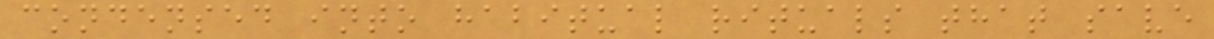condensed into habitual rituals that save
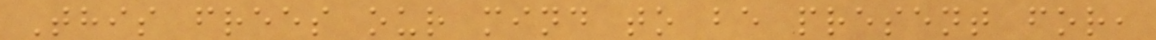This frees our mind to be present for,
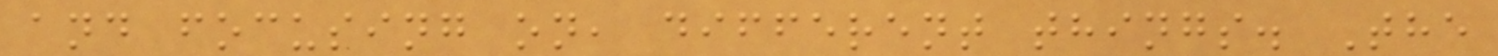and focusing on, different things. The
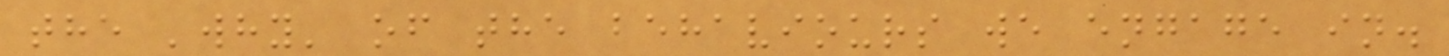the 'why' of the behaviours we engage in.
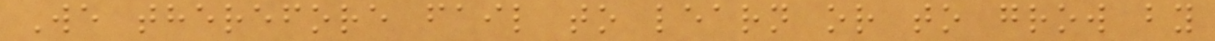We therefore fail to learn or to grow by
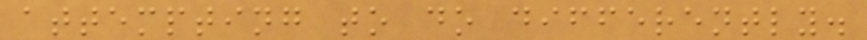attempting to do differently.
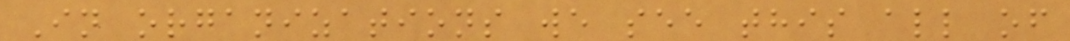In organizations we see this all of
